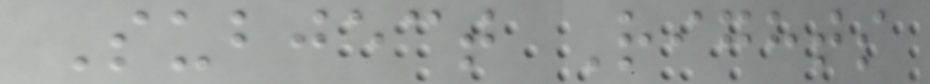Subject Rights
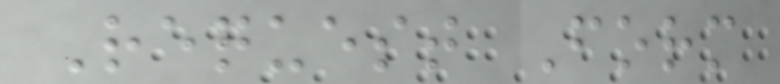Request Form
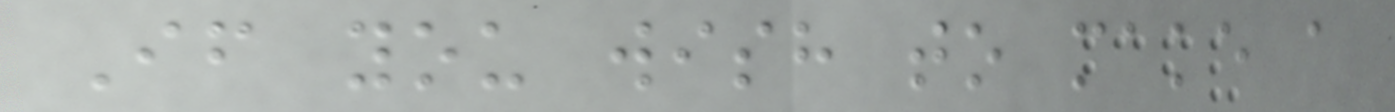If you wish to make a
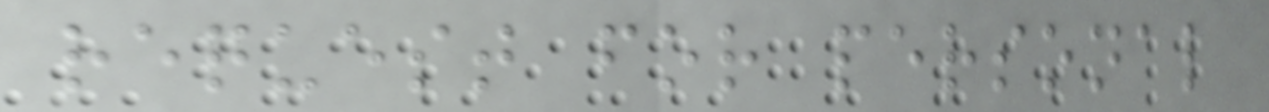request for personal
